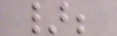};
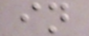in
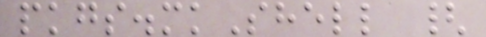pkgs.mkShell {
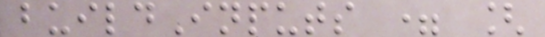buildInputs = [
